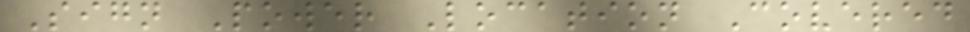Sign Power Location Covered
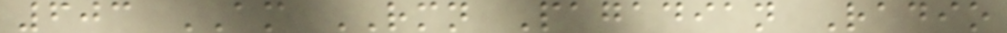603 AM RMN Pagadian Radio
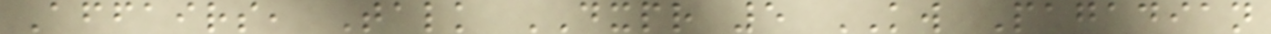Affairs, Talk DXPR 5 KW Pagadian
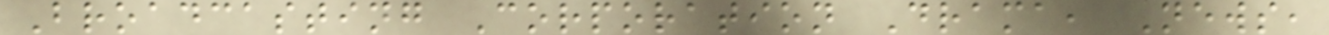Broadcasting Corporation Drama, News,
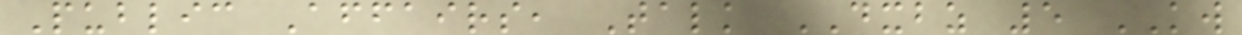Public Affairs, Talk DXBZ 5 KW
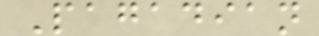Pagadian
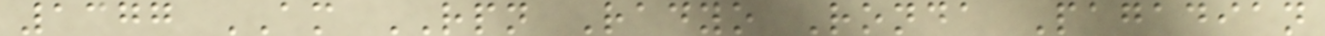1377 AM RPN Radyo Ronda Pagadian
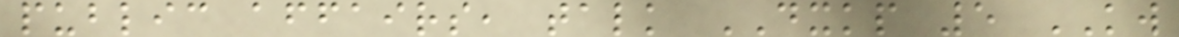public affairs, talk DXKP 5 KW
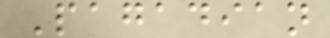Pagadian
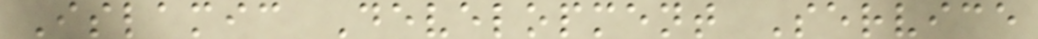Islamic Development Service
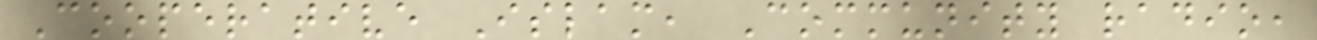Cooperative Islam, Community radio,
